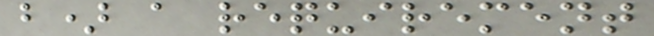b) a requirement
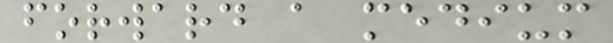forward a medium
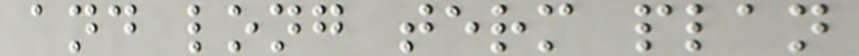and long term plan
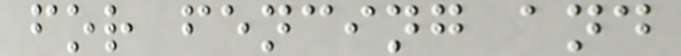for fencing and
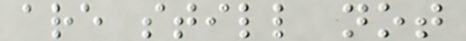are still not
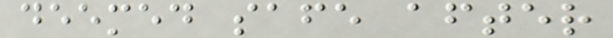deemed safe after
